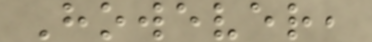However,
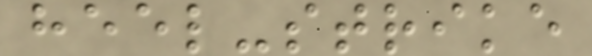heel-strike
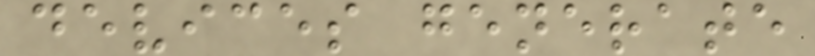devices generate
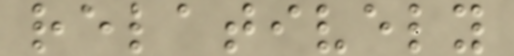relatively
